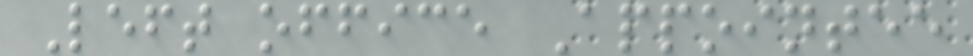Left office Appointee
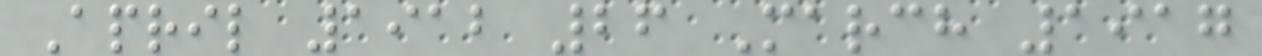April 1912 26 March 1917
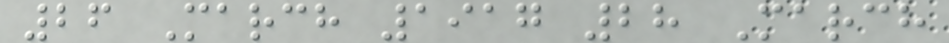26 March 1917 28 March
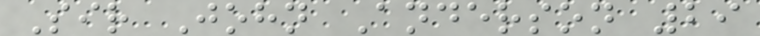Sir John Anderson 29
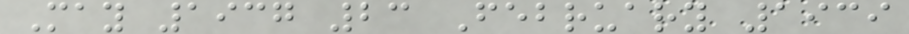May 1937 23 February 1939
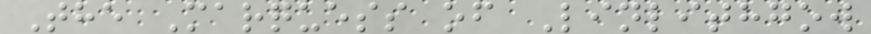The Marquess of Linlithgow
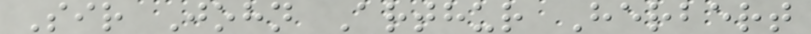Sir John Arthur Herbert
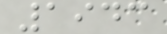1943
